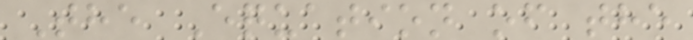The Equation of the
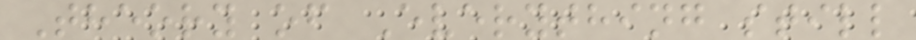Theory of Everything still
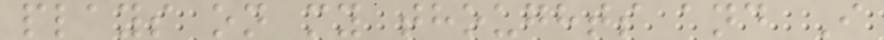plays on my thoughts and I
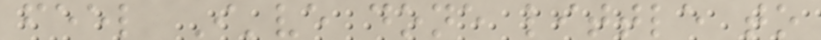feel I've done little to
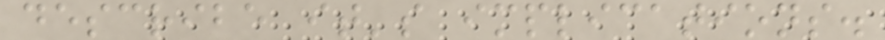describe it's implications.
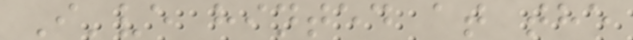I've hinted at the
